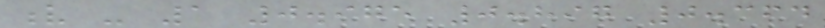v - 1 0.975 0.897 0.364
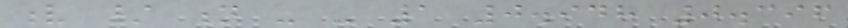v / n - - 1 0.948 0.396
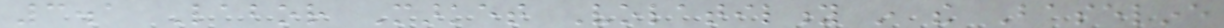3.1 Labor Market Volatility in the Baseline
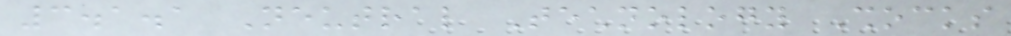3.1.1 Neutral Technology Shocks
